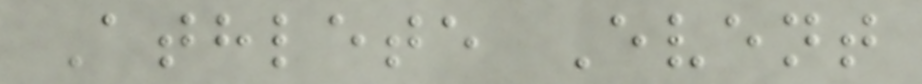Athlete Event
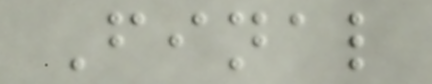Final
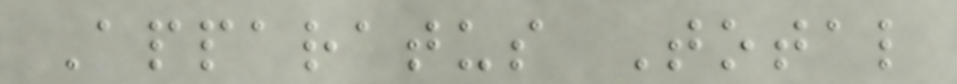Apparatus Total
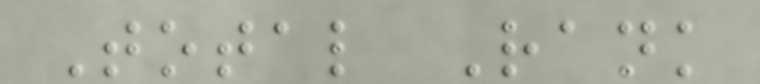Total Rank
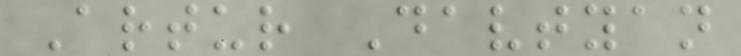Artur Davtyan
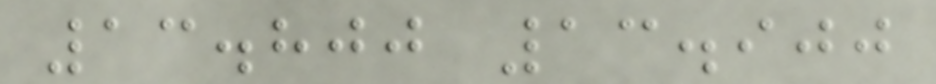13.800 13.900
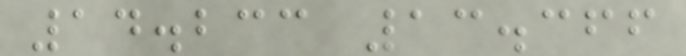14.233 13.366
